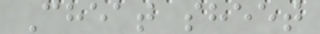Cheat sheet
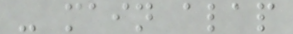- main alap
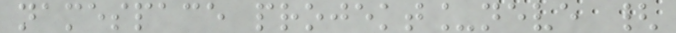namespace projekt_neve {
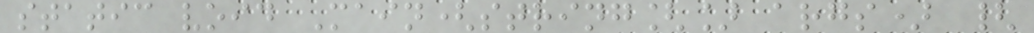static void Main(string[] args) {
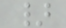}
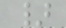}
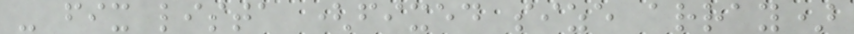- fix lista (fixed size array)
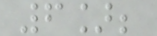6];
